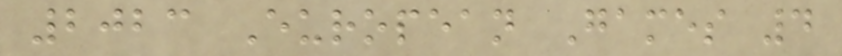2023 European Games 4
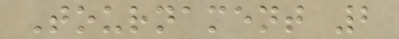Tournament 2
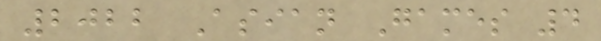2022 Asian Games 4
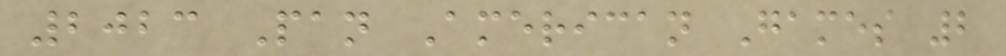2023 Pan American Games 2
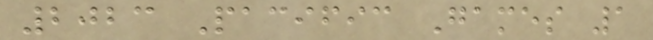2023 Pacific Games 1
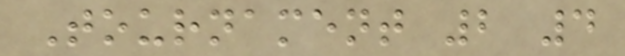Tournament 2 4
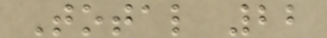Total 22
